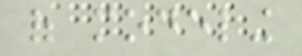of modeling
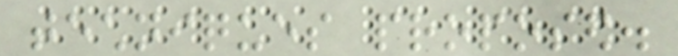techniques proposed.
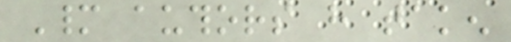Many authors have taken
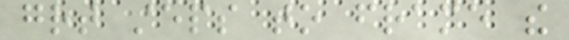great steps to frame the
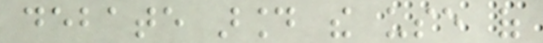debate around the use of
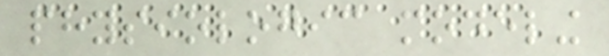physiologic modeling
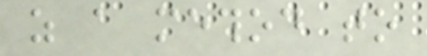as a method to
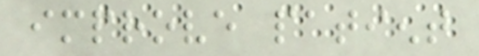improve patient
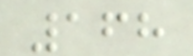168
